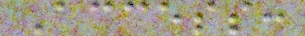Access:
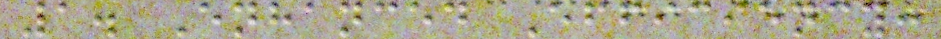1. Enhanced Efficiency:
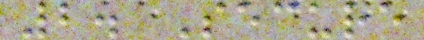2. Secure
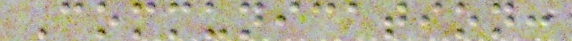Communication:
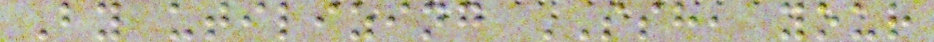By utilizing SSH, your
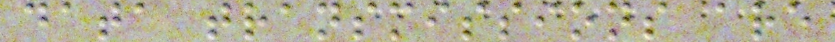data transmissions are
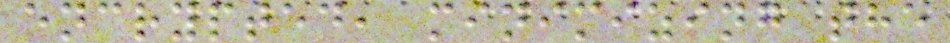encrypted, minimizing the
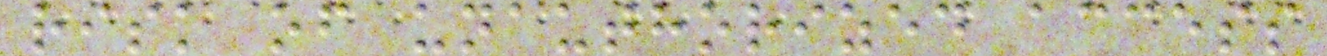risk of unauthorized access
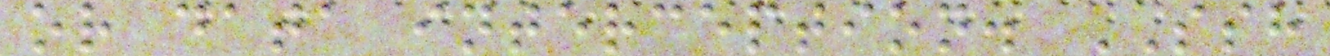or data interception. SSH
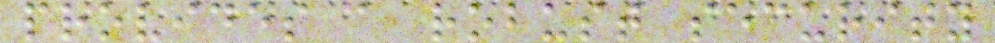provides a robust security
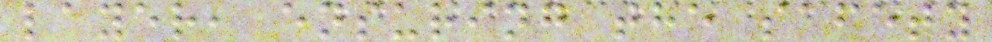layer, ensuring the safety
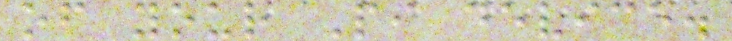of your Pi device.
